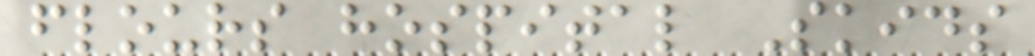flours hospital Skids
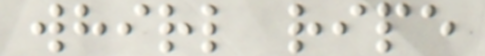whirl ripe
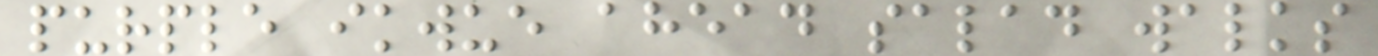purple ikwue ahead salad walks
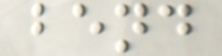bend
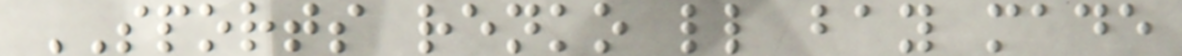SPORTS renko ll bay made
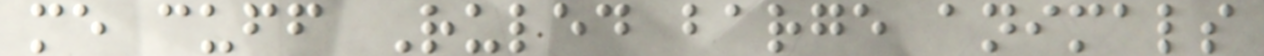me cuff Ruled barge animals
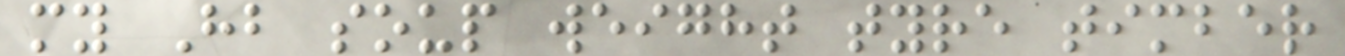my Hb soup weight tyre timber
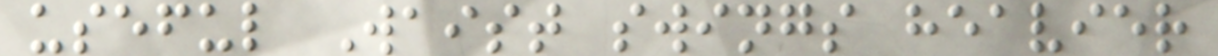useful Waist swings heavier
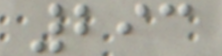293
